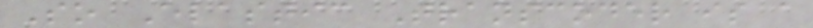So Elastic Transcoder is a
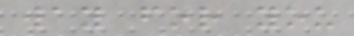way for you
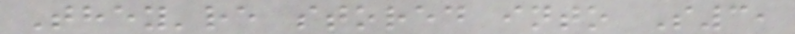They're stored into S3,
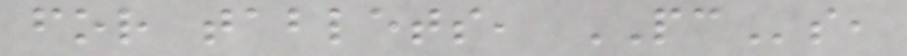for tablets, PCs,
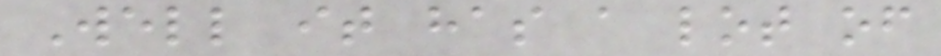Well it has a lot of
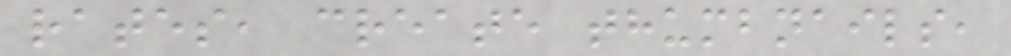rates, create thumbnails,
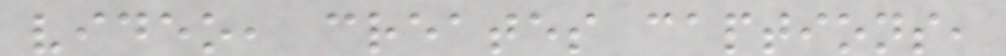video, creates captions,
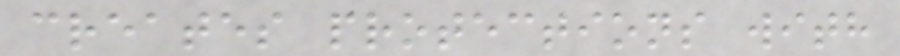creates protections with
